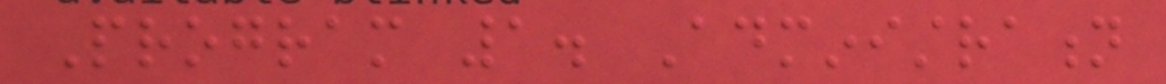Program 1. Administration
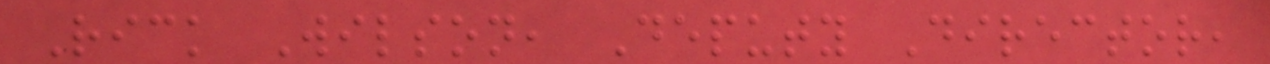Rick Wilson, Deputy Director,
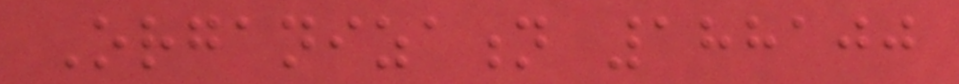Organization 188100
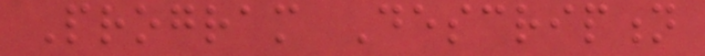Program Description
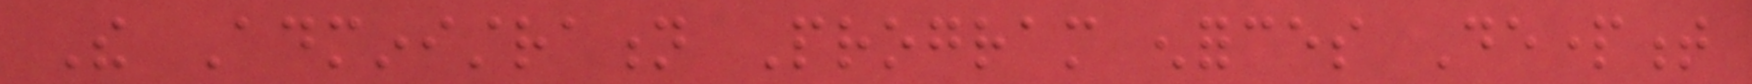The Administration Program enforces Department
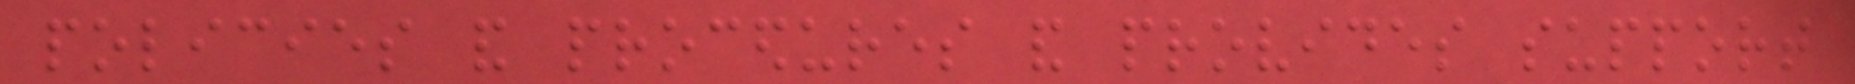policies and procedures and provides support
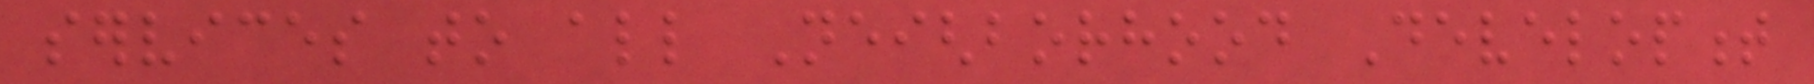services to all Neighborhood Development
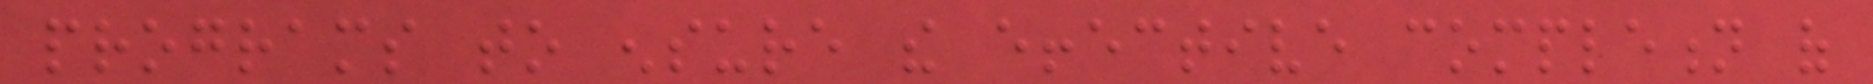programs to ensure the effective completion of
